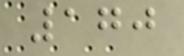170
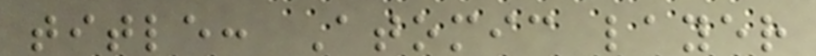title: Atomic layer
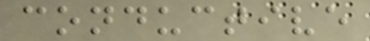conductive
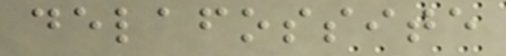delafossite
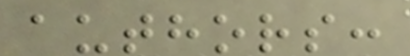authors:
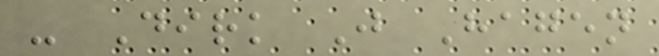- Dirk J Hagen
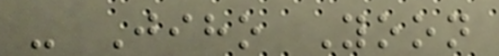- Jiho Yoon
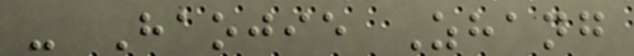- Haojie Zhang
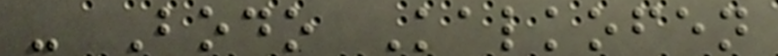- Bodo Kalkofen
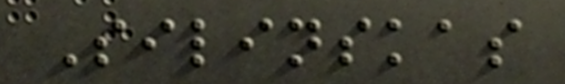Silinskas
